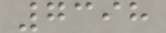7398
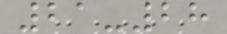21-28
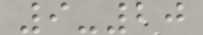9-20
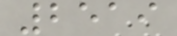2519
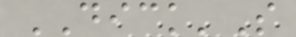DICK'S
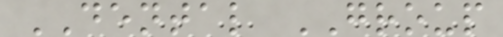DENTAL GROUP
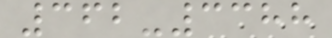362-3388
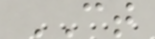CT
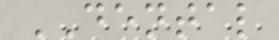DENTAL
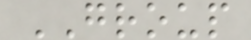GROUP
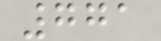771
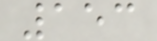153
